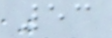53
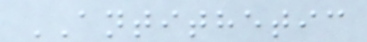ANTITHETIC
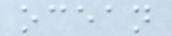ocean
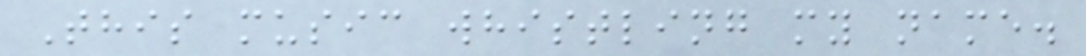This music whistling my name.
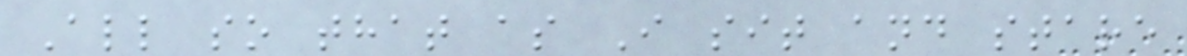All so that as I sit and stare
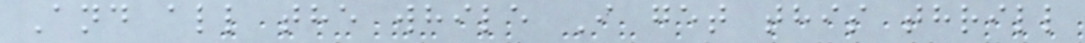And all the while I get this thrill
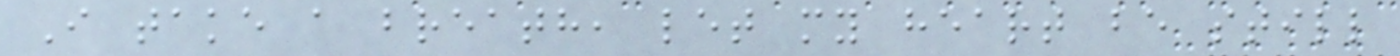I take a breath, let my heart be still
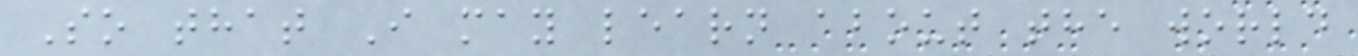So that I may learn about the world
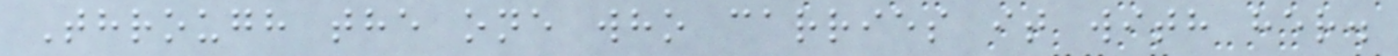Through the one who carries it with her.
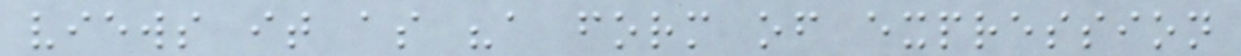views it as "a form of expression
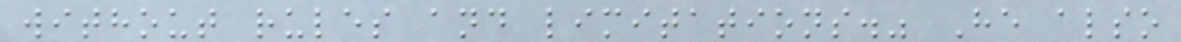without rules and limitations." He also
